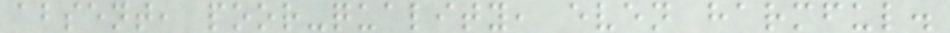absent, poor-quality, even harmful.
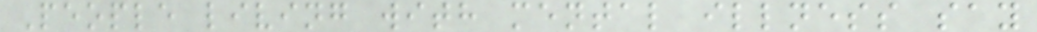People living with mental illness say
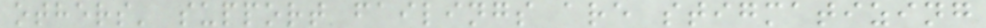others' support failings are stigmatizing
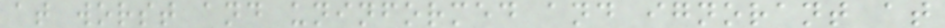at worst and uninformed and ignorant at
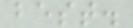best.
